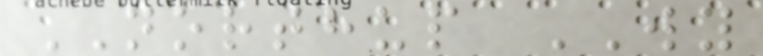NORTHUP WY
